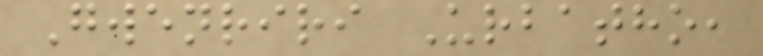Gwenriri Urbatho,
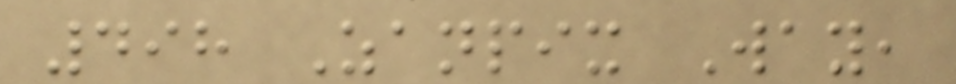498 Zanpix Way,
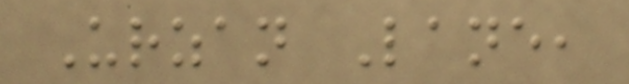Urzan Lane,
